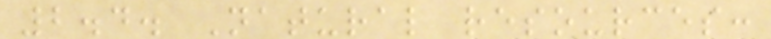2.4. Natural resources:
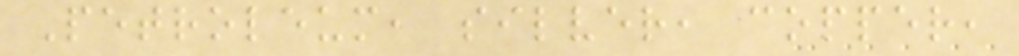Petroleum, silver, copper,
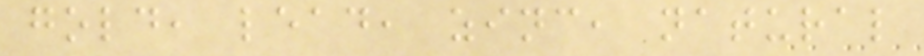gold, lead, zinc, natural
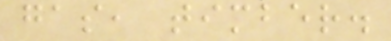gas, timber.
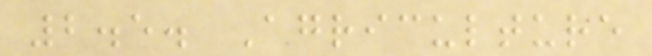2.5. Agriculture
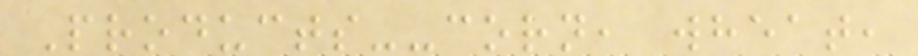Products--corn, wheat,
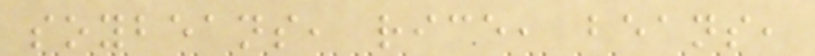soybeans, rice, beans,
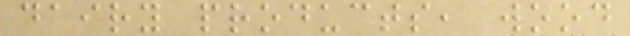dairy products, wood
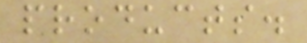products.
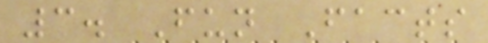3. Fun Facts
